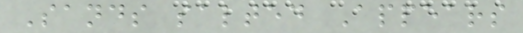Sands salted Appears
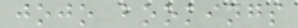jojo bookings
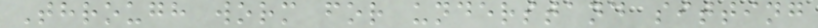Through worm for understand sitting
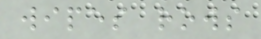wipes rows
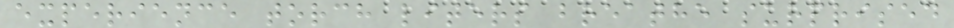experience torch liters breathe surprised
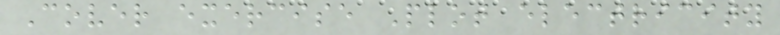Cover exercise Plot electricity
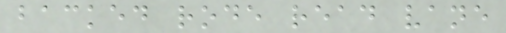backed rode read vane
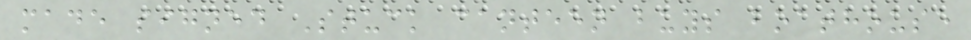made signed Stuck canteen buys boathouse
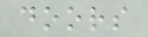doors
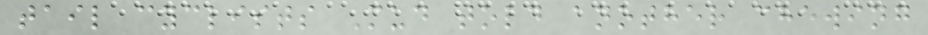tail cyclists Mud told another chewing
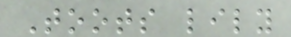Toots lily
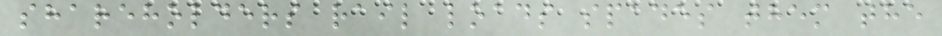shareholders rail loads spades them the
